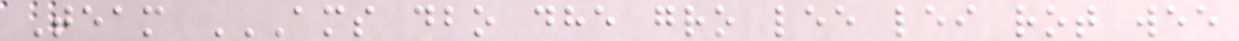Team AMS DBO DHE GRO LEE LEI ROT WEE
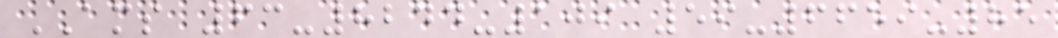AMS 63-8244-109 59-6659-85
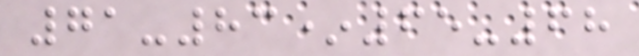71-83*65-68
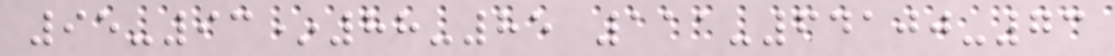95-93*88-85 111-64100-73
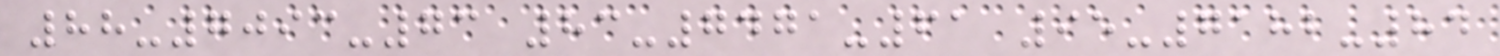88-7093-73 83-7471-61 95-7182-84
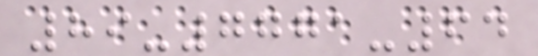89-7771-64
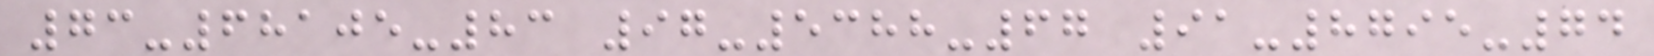73-68105-83 97-5388-67 91-8795-74
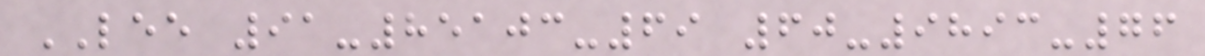LEE 91-85103-69 60-9893-76
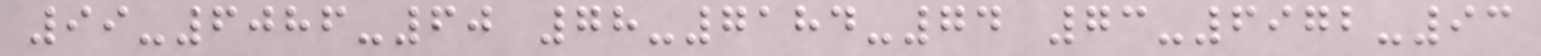99-6086-60 78-7184-74 73-6972-93
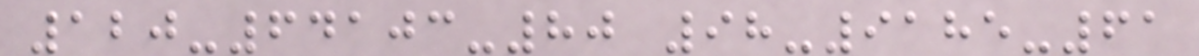120-64103-80 98-9185-61
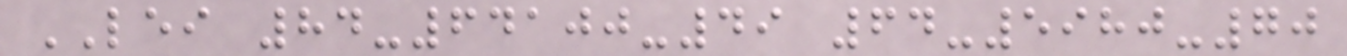LEI 84-64100-49 64-5980-70
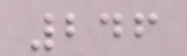246
